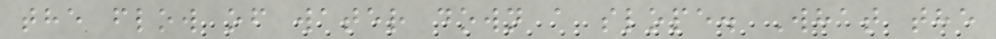the flow of water down a slope. What the
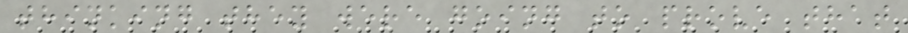thinking they were going to prove that
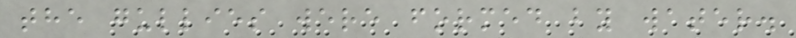the gullies were formed by water.
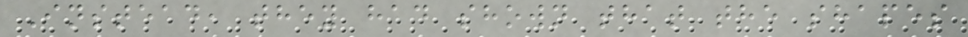Instead, they had shown that the shapes
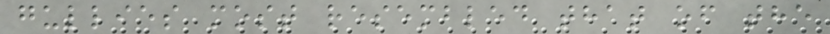gullies most resembled that of the
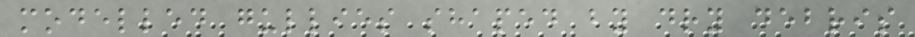modelled gullies shaped by dry debris
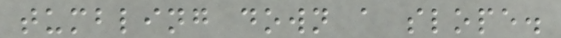tumbling down a slope.
